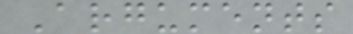Arguments
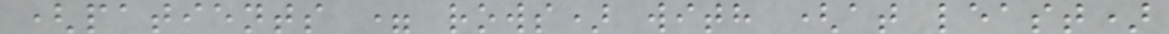(patients = rows) with (at least)
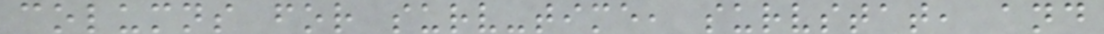columns for surv-time, survstat, and
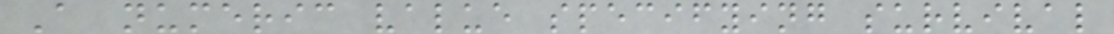A numeric value specifying survival
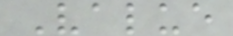Value
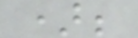);
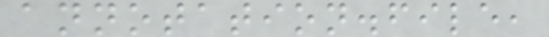annotation.file,
